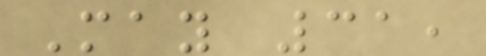May 31,
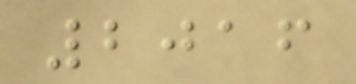2016
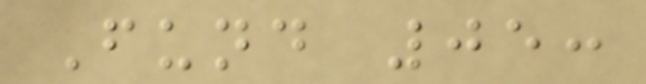Fund 05:
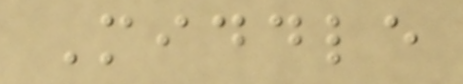Middle
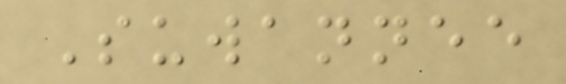Suwannee
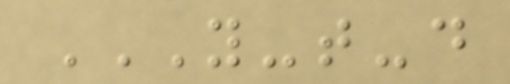Y-T-D
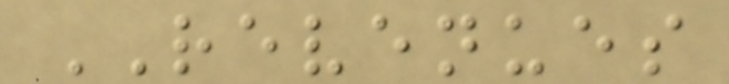REVENUES
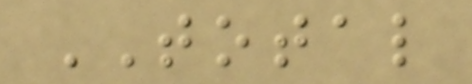TOTAL
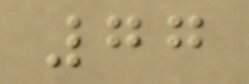77
